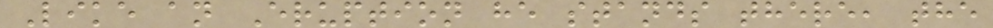Like an Eruption he stands there, the
